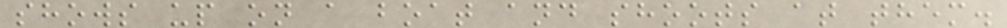shows up on a boat and shoots at them.
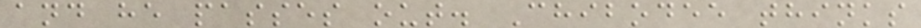and he passes out. Chibodee thinks
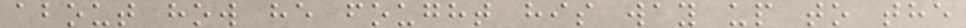about how he fought his way up to the
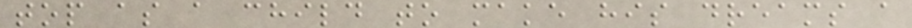top as a child to make his dreams a
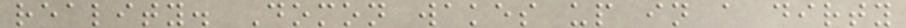reality. Domon wakes up in a dirty
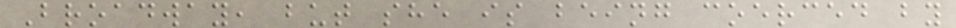Broadway, but she is being coerced by
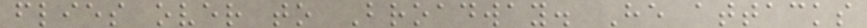flies over to Broadway. He attacks
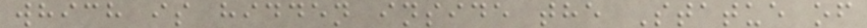which is hidden inside the Statue of
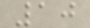10
